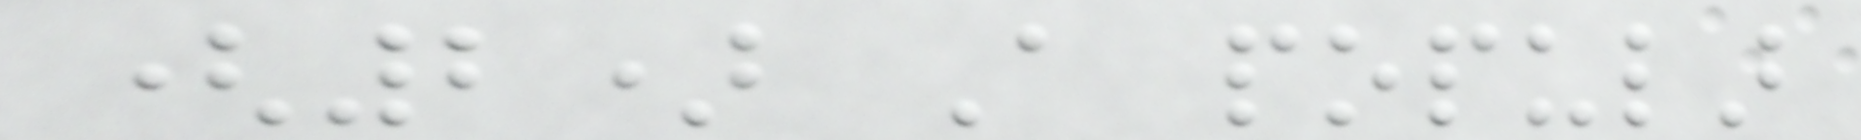(2) A popular
